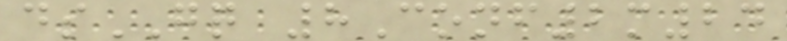dsGQ 8Conf2m24
